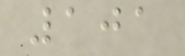101
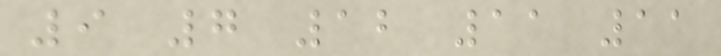9 7 12 11 11
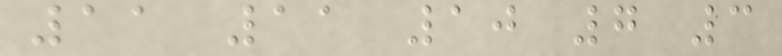11 11 10 7 3
